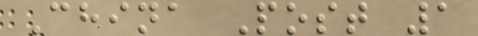China Post 1
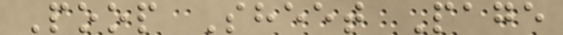Poop Sheet Page
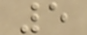5
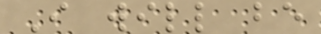I will be
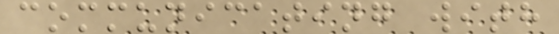communicating with
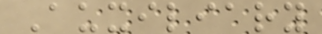Auxiliary
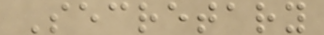Secretary
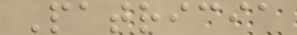Patricia
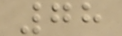78
